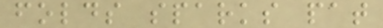folds sparks pat
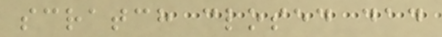scratch closed dad
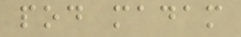pod madam
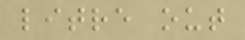litre out
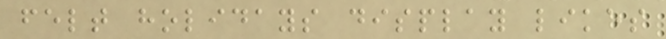felt holidays display likes
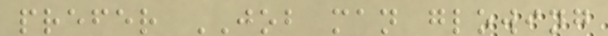prefer JOB man glowing
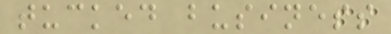tucked business
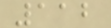112
